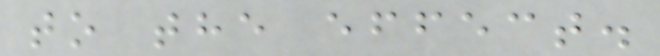to the effect.
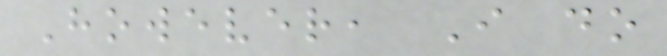However, I do
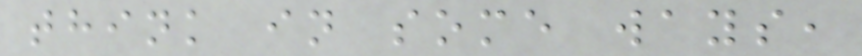think in some ways,
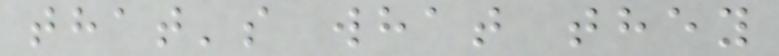that's what they
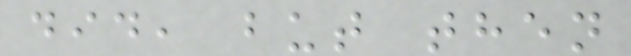did, but then
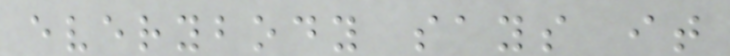everybody says it
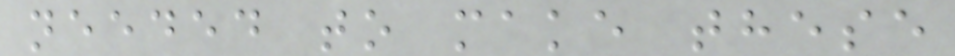needed to make these
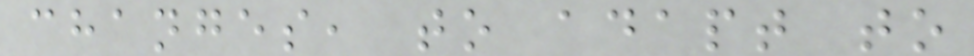changes, to adapt to
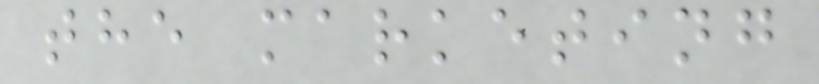the marketing
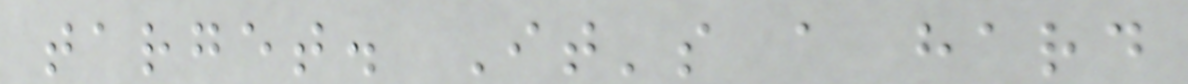target. It's a hard
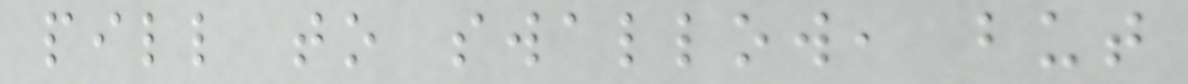pill to swallow, but
